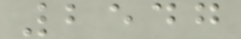2547
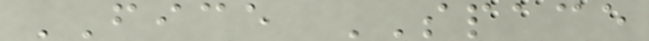FICE SPACE
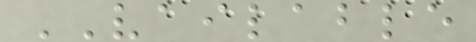VAILABLE
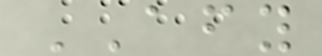AFY
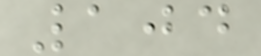104
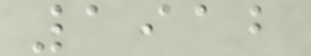1912
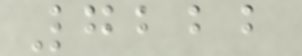7222
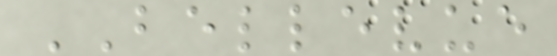BELLEVUE
